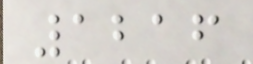1216
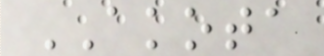AKOTA
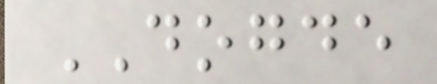DOGDE
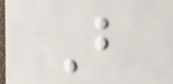B
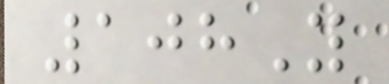108Y
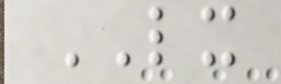LX
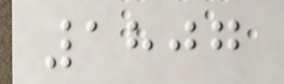1807
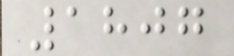1807
